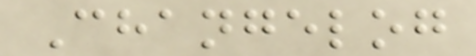Changelog
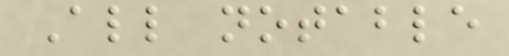All notable
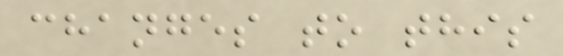changes to this
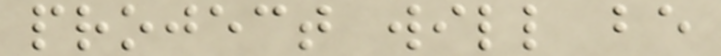project will be
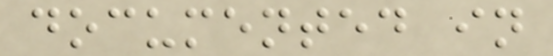documented in
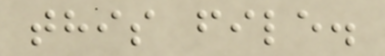this file.
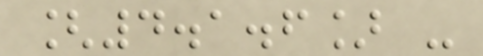[4.1.6] -
